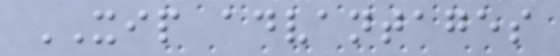XIP advantages
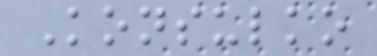Konsulko
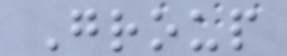Group
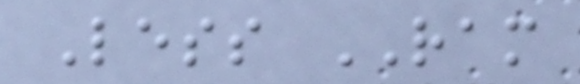Less RAM
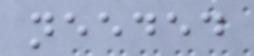needed
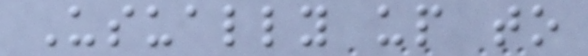Usually up to
